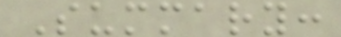Summary:
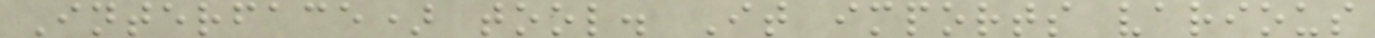Interface) tool. It imports various
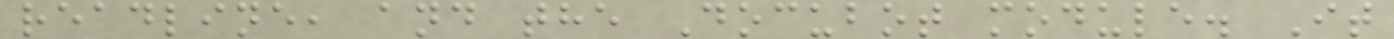readline, and the Docubot module. It
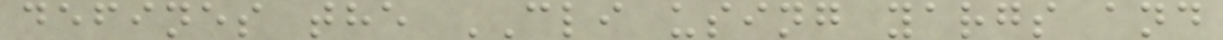defines the CLI using yargs and
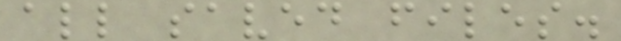all saved files.
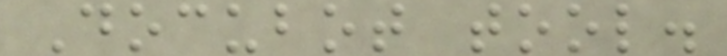Docubot tool.
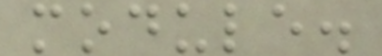module.
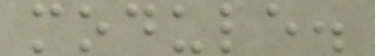module.
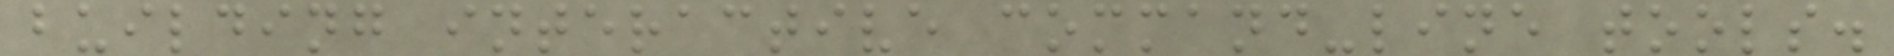building interactive command-line tools.
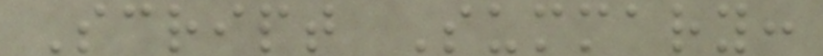Script Summary:
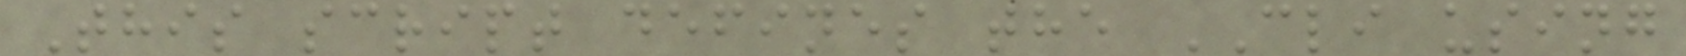This script defines the CLI using
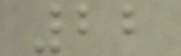22
